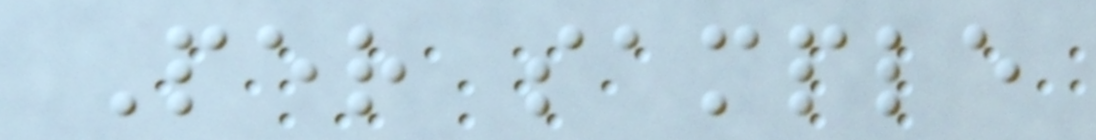Per sample
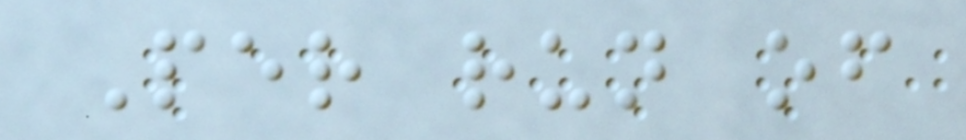Per run of
